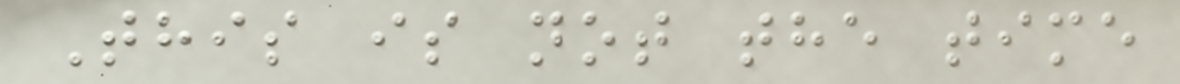This is not the time
